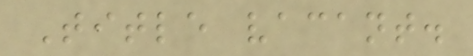Title vacant.
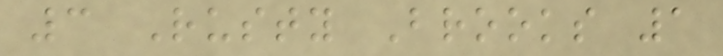3 Rusty Brooks 1
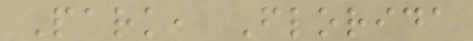Park, Florida
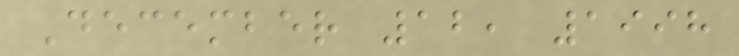December 12, 1998
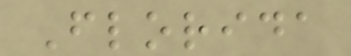Florida
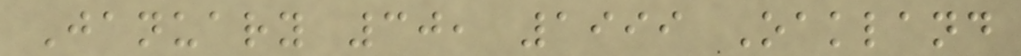January 30, 1999 Oakland
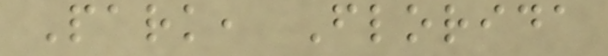Park, Florida
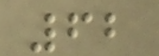62
